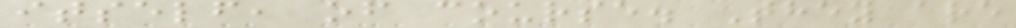itself, of course. They are
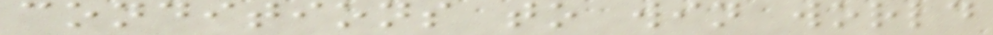conditions to win world
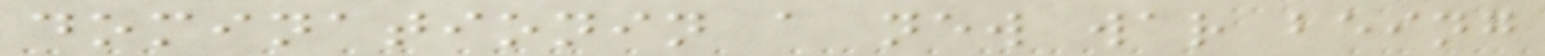dominationin a new war being
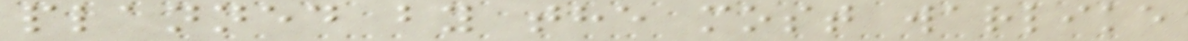planned by the most warlike
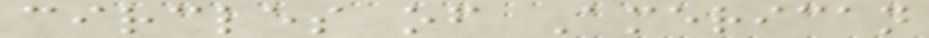circles of American
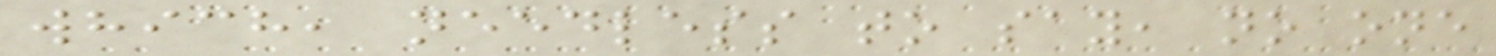which, needless to say, no one
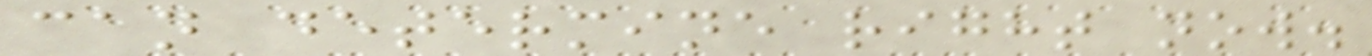can determine right now.
